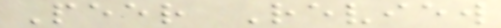Peer Review
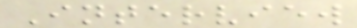Interview
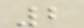2
